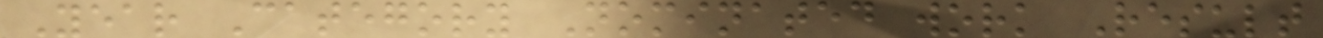Year Category Nominated work Result
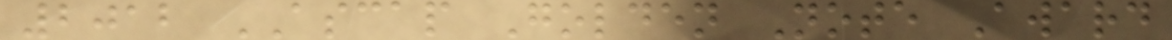2012 ASCAP Golden Note Award
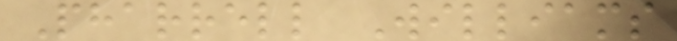Pharrell Williams
